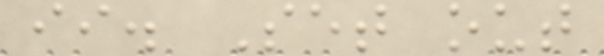ii. Set out
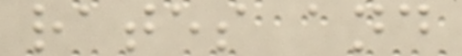rates and
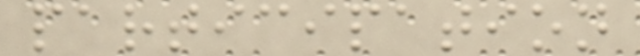participation
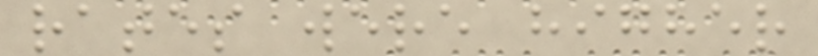rates were higher
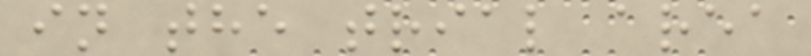in the trial area
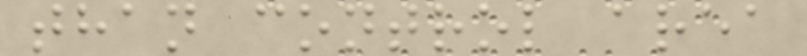than control area
